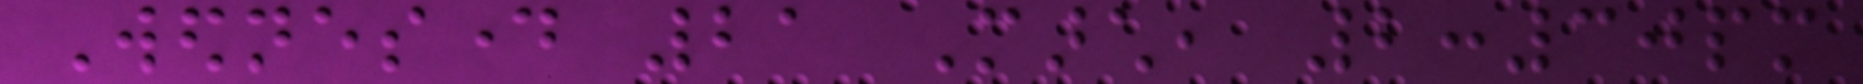Wednesday 21 March, 2:30pm
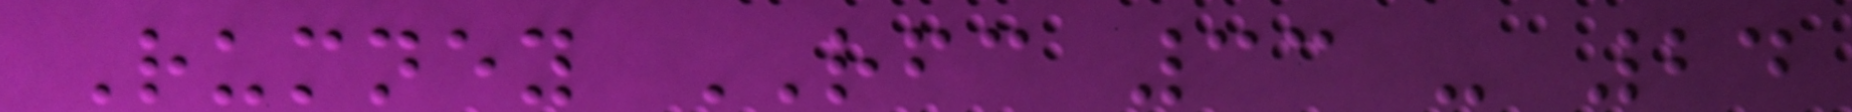Rumney RFC 33 - 24
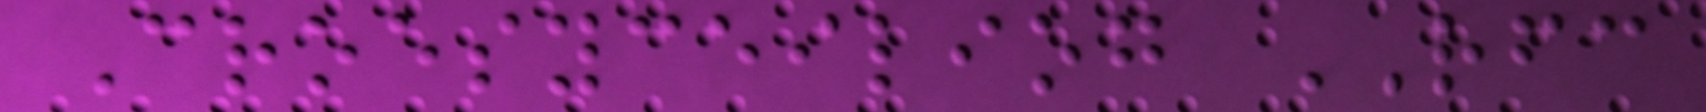Croesyceiliog RFC
